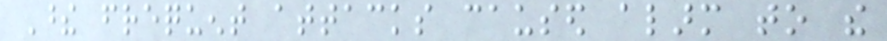These frequent attacks caused alarm to the
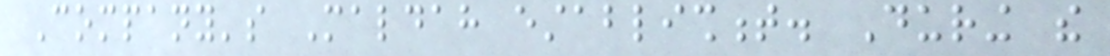Company's Maldah establishment. During the
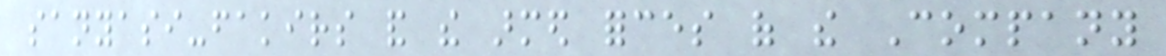sanyasi-fakirs and the armed forces of the Company
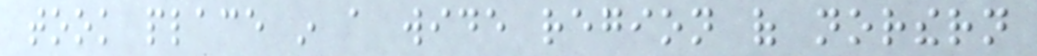took place in a wide region of northern
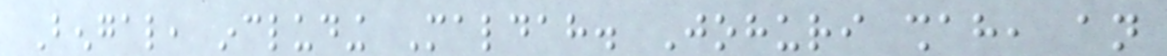Bengal, including Maldah. Johuri shah, an
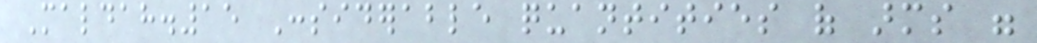Maldah.15 Considerable quantities of arms were
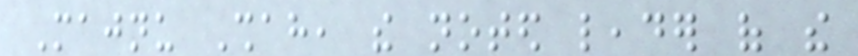Majnu Shah, the noted leader of the
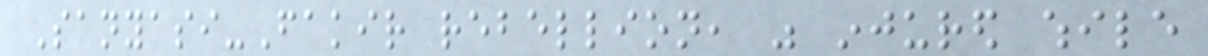Sanyasi-Fakir rebellion, was injured while
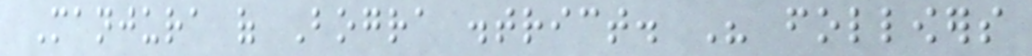Manjura of Bogra district. His followers
